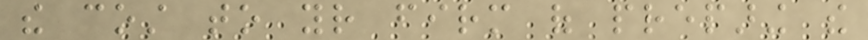the cost to your firm of preparing the
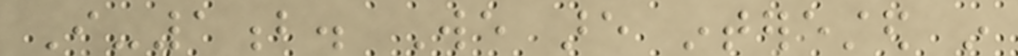I-1b. We are interested in
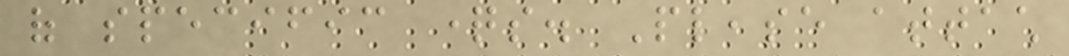of specific questions. Please attach
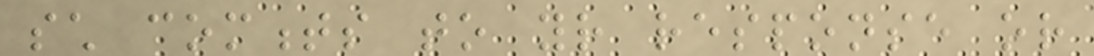such comments to your response or
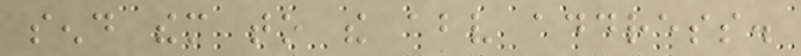send them to the above address.
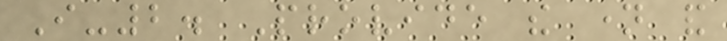I-2. Provide the name and
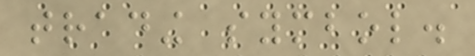trading symbol.
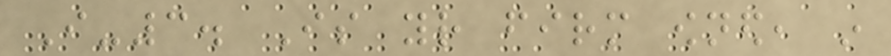I-3. Is your firm owned, in
